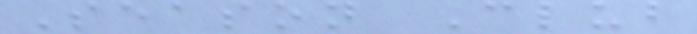Season Club
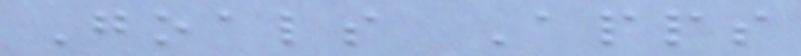Goals Apps
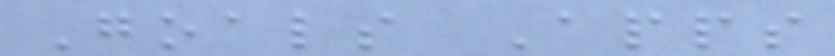Goals Apps
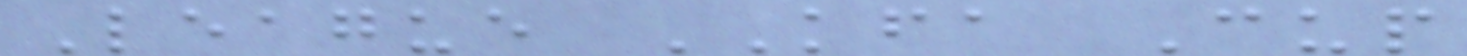League KFA Cup
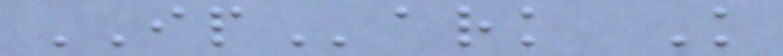IPark K
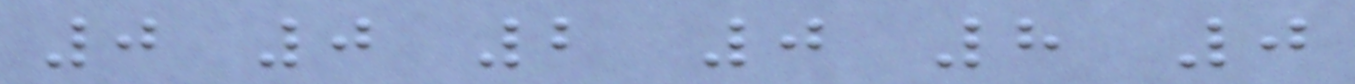0 0 2 0 8 0
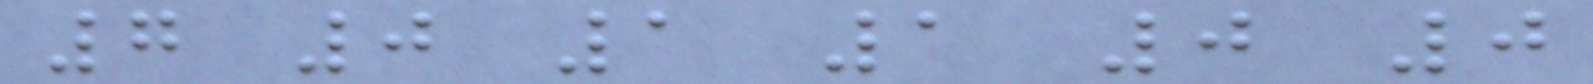7 0 1 1 0 0
